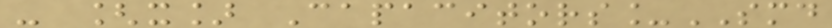- [x] Capacitors_SMD
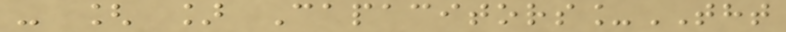- [ ] Capacitors_THT
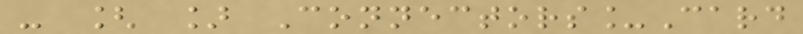- [ ] Connectors_Card
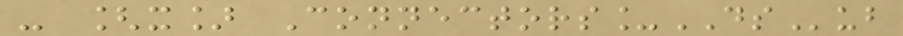- [x] Connectors_DSub
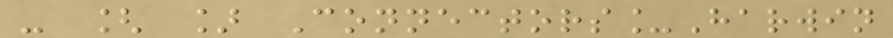- [ ] Connectors_Harwin
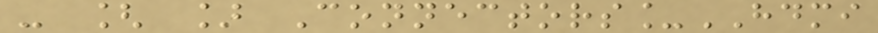- [ ] Connectors_HDMI
